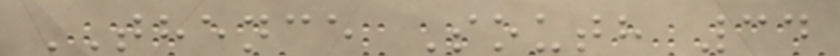THENCE South 34
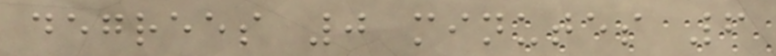degrees 0 minutes 6
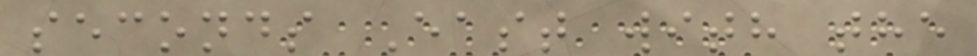seconds East with the
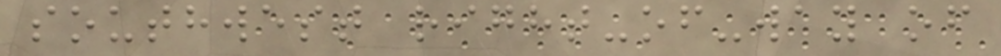southwest right-of-way of
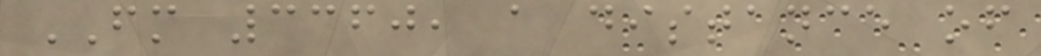FM 3360, a distance of
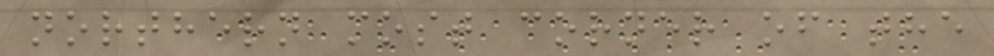northern most corner of the
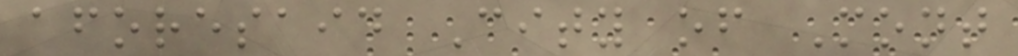aforesaid City of Mont
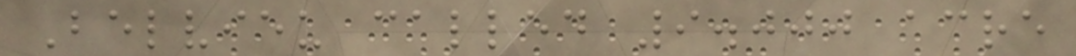Belvieu called 9.000 acre
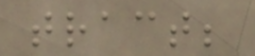tract;
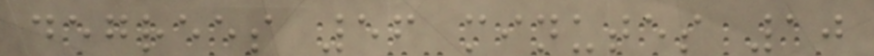degrees 56 minutes 10
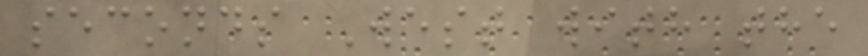seconds West with the
